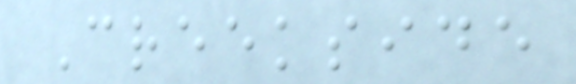Creekside
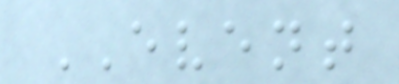EVENT
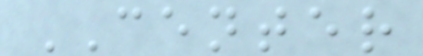CENTER
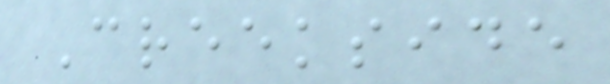Creekside
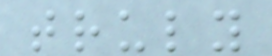truly
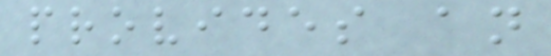provides an
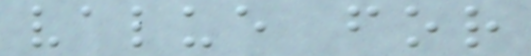value for
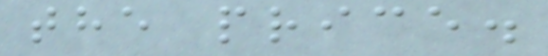the price.
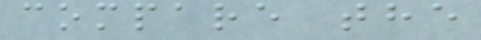compare the
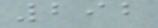292
